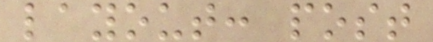layout: post
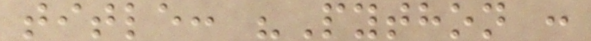title: "Python :
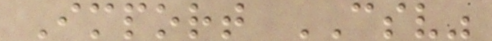Import CSV"
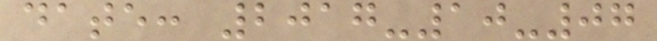date: 2017-10-07
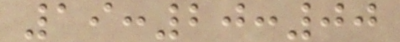19:20:00
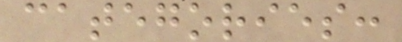categories:
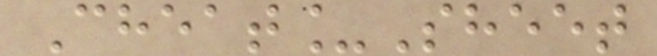Cheat_Sheet
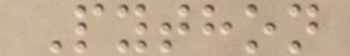Python
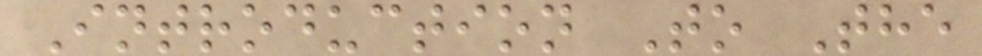Introduction To The
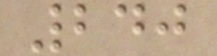240
